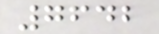7642
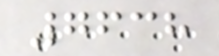7638
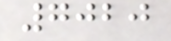7020
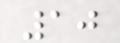10
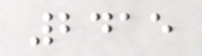2415
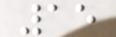15
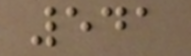541
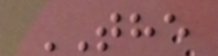THE
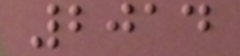2014
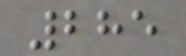285
